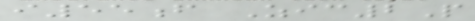i55f Zic2P
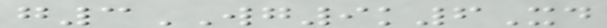g3WG9k6Xd
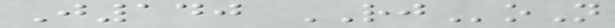J140 RJoN
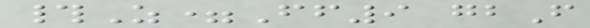#Z=Ff9 gbF
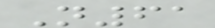N61
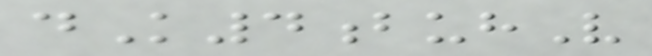dK4buhV
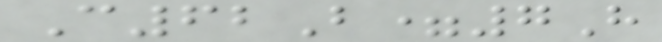C62B=7H
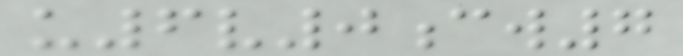u6v0cw7
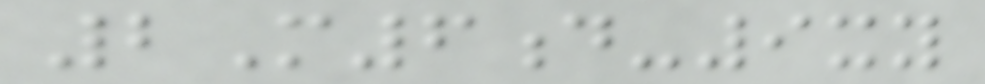2M6d-9xy
